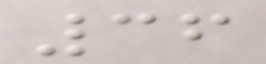36
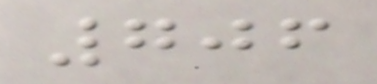706
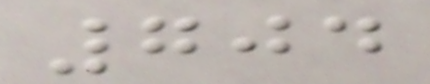704
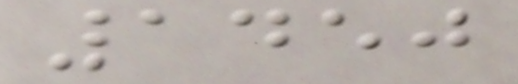1450
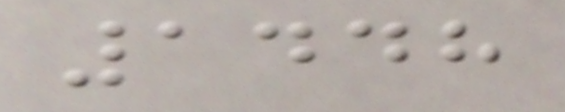1448
